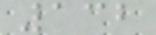132
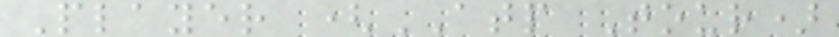Player (ATP Tour)
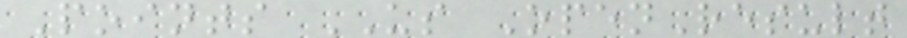Points US OpenResult
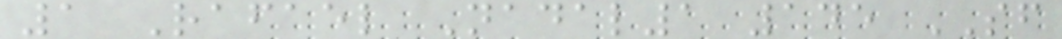1 Rafael Nadal1 145 SF
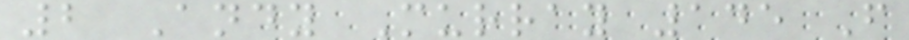2 Andy Murray 145 F
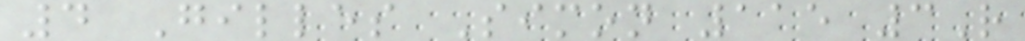4 Gilles Simon 115 3R
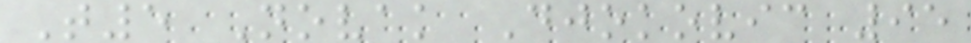T5 Novak Djokovic 95
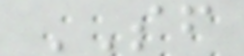SF
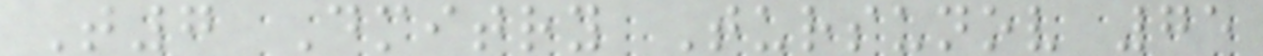T7 Dmitry Tursunov 75
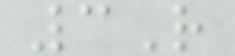3R
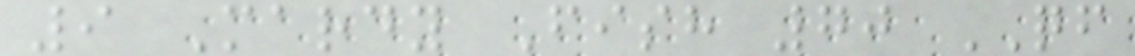9 Mardy Fish 70 QF
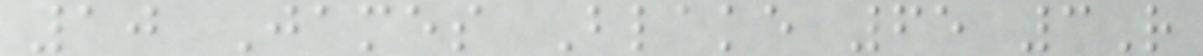10 James Blake 65 3R
